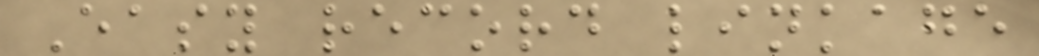Easy record linkage
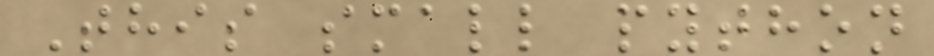This small python
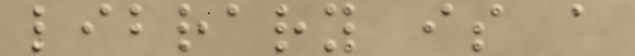library is a
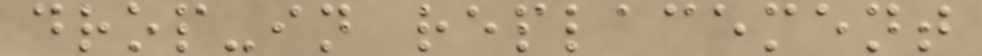drop-in replacement
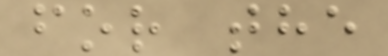for the
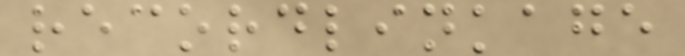recordlinkage
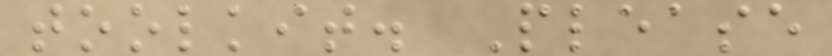toolkit. Please
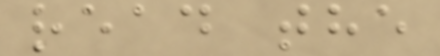read the
